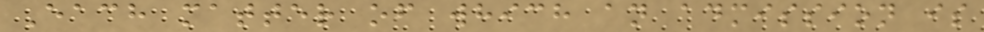Each matter of which an admission is
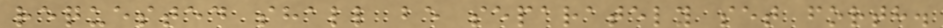requested shall be separately set forth.
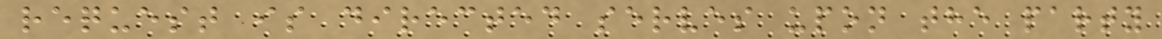request is directed serves upon the party
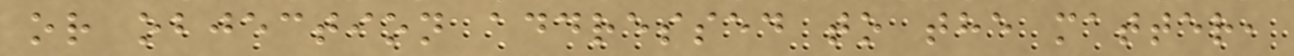or objection addressed to the matter,
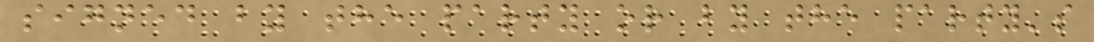signed by the party or by the party's
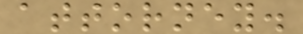attorney.
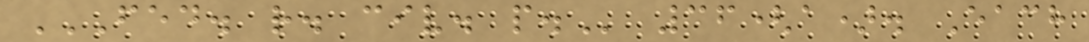FED. R. CIV. P. 36(a). Each
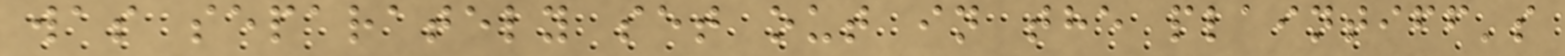was separately set out in the plaintiff's
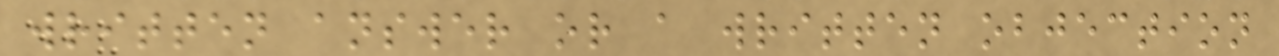written answer or a written objection
